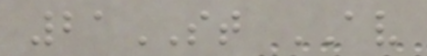21ST AV
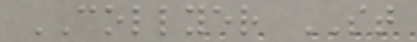COLLYER ST
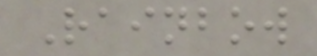Rainbow
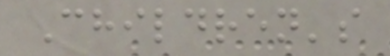Children's
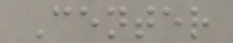Center
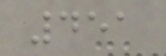451
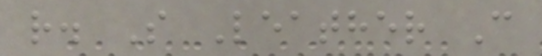r. S Leather C
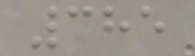385
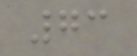73
